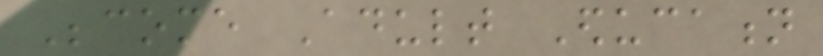Become Adult Education
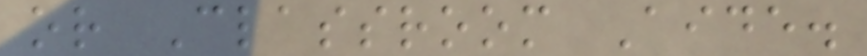or Classroom Aide.
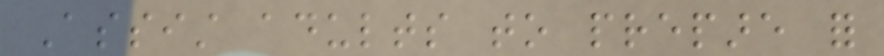Assist adults to prepare for
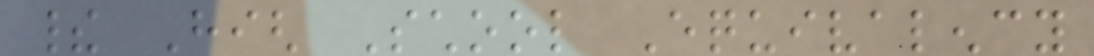their High School Equivalency
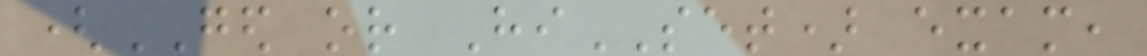(GED or HiSET) exam,
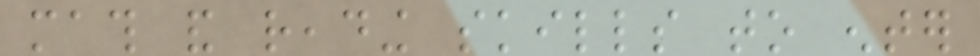math and reading skills to enter
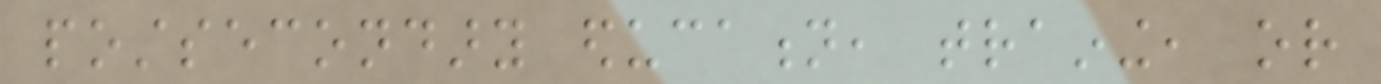postsecondary education, training, or
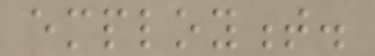employment.
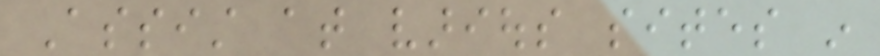Assist at various sites in
